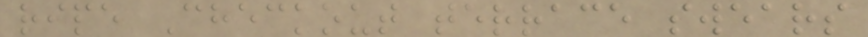ripe Checkout terrace swears
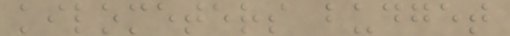kilometers budget
